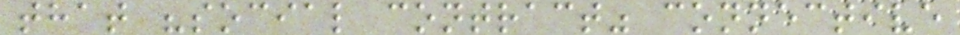that "social contract" connective
